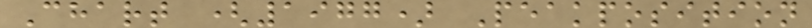Chart (1977) Peakposition
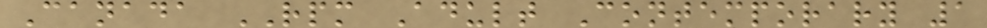Canada RPM Adult Contemporary 1
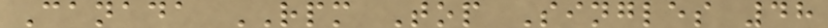Canada RPM Top Singles 48
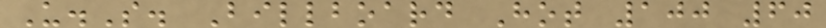U.S. Billboard Hot 100 60
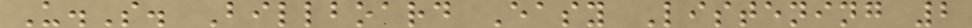U.S. Billboard Easy Listening 2
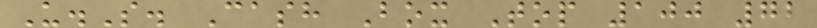U.S. Cash Box Top 100 72
